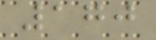170
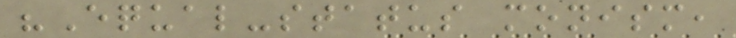"Equal-status monism,
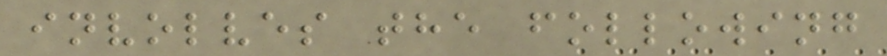involves the following
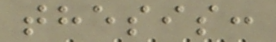thesis:
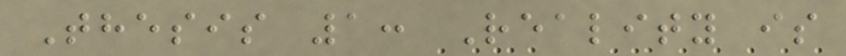Thesis 1: Reality is
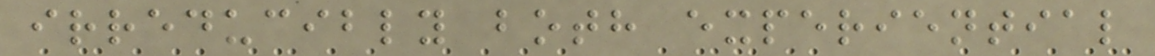irreducibly both experiential
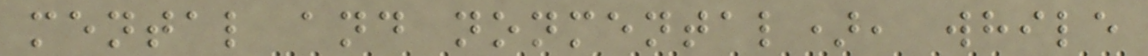mental and nonmental), while
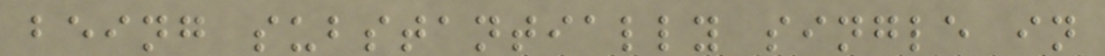being substantially single in
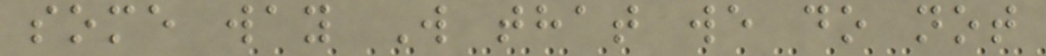some way W that we do not
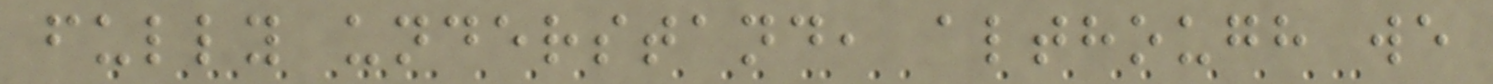fully understand, although we
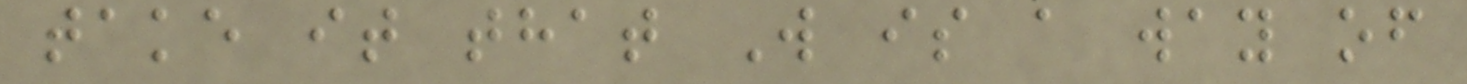take it that W is a way of
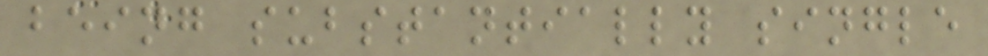being substantially single
